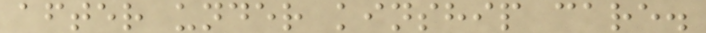after under kinship care.
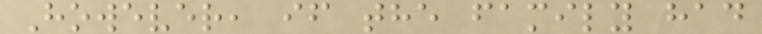However, if the family had
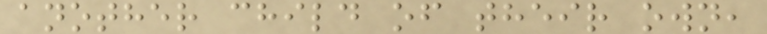another child of their own,
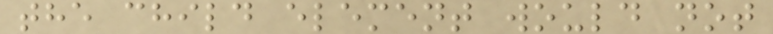the child element would not
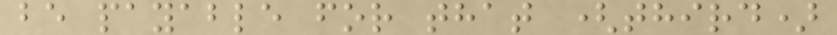be payable for that (third)
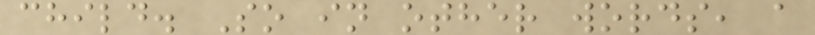child. So in other words, a
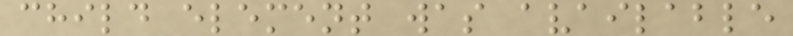child element was available
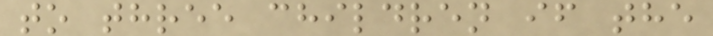to three children if the
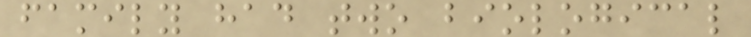family had two biological
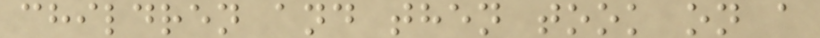children and then took on a
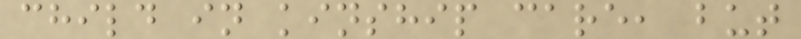child in kinship care, but
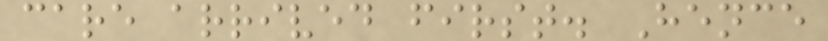care arrived first. Hence
